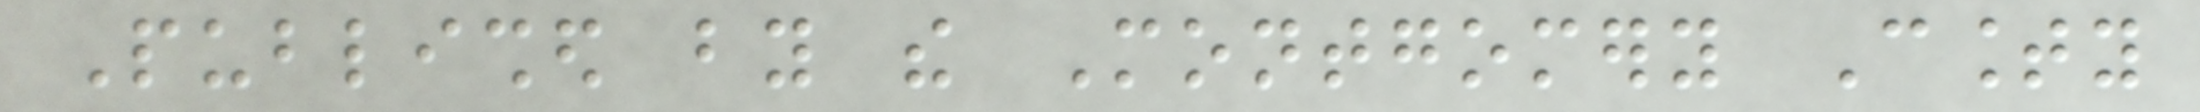Published by the Montgomery County
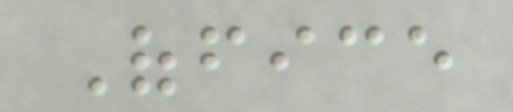Office
